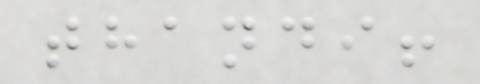thandi!
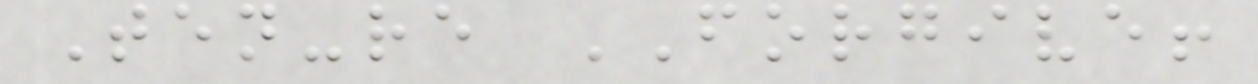Ten-re FORGIVE!
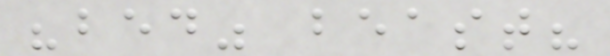"bed" beast?
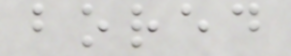bored
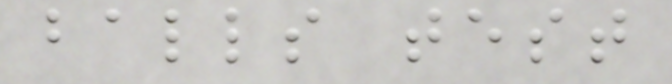balls test
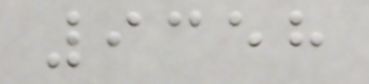9358
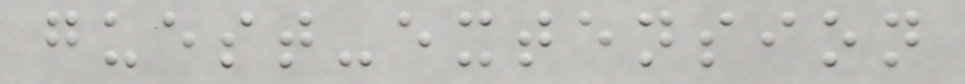guest-extension
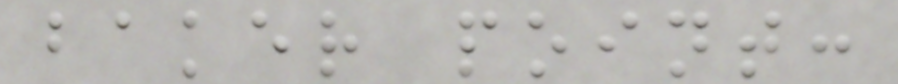baker point:
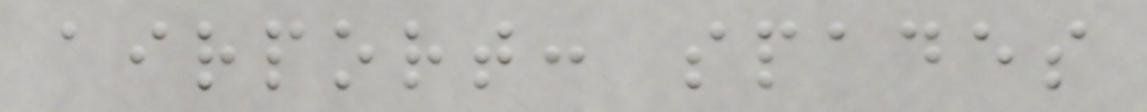airport: spades
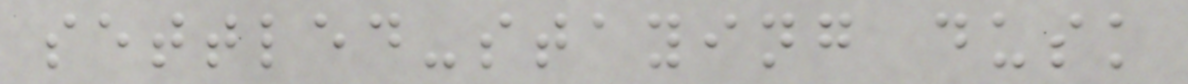settled-staying dusk
